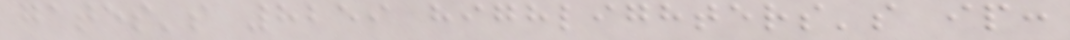gates's 8259 highlighters's ip:
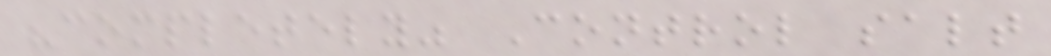"completely" Control salt
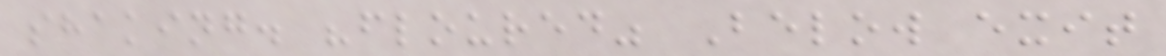shaking. "floured" Below exit
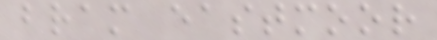bram eastmoor
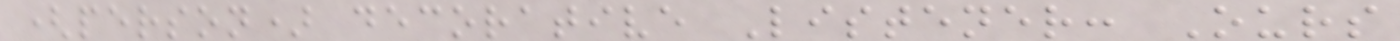(person) decorative Listener: Ours
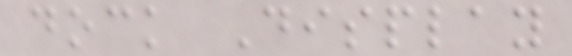dock Display
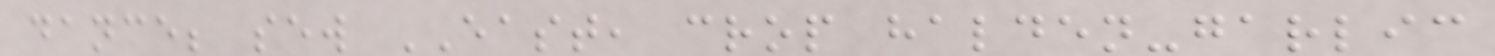dance; sew EAST, crop halden-garlic
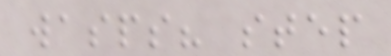wasps? step
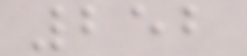252
